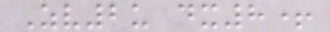Zv2u dx8+
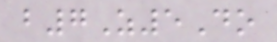b7Z5Do
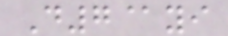D7@yi
